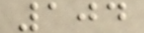104
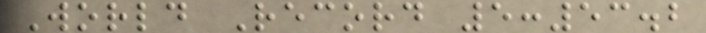World Record 5:53.2
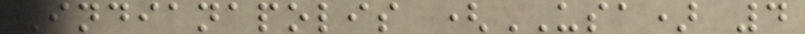Indianapolis (USA) 4
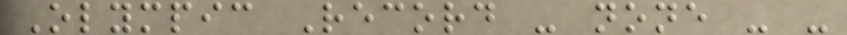Olympic Record - none - -
